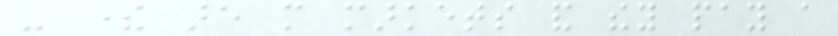- there are more markets and they pay a
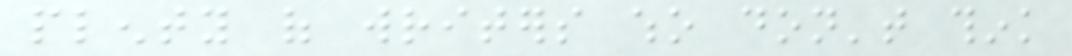plenty of writers who don't think
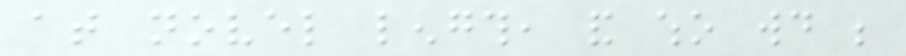at novel length, and who would be
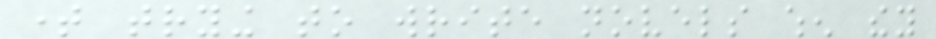time trying to write novels when they
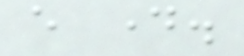every day.
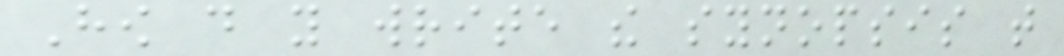How do you write the synopsis that
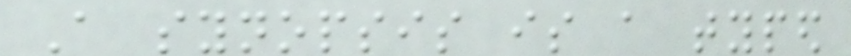A synopsis is a typed
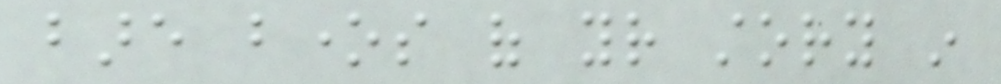bare bones of your story in
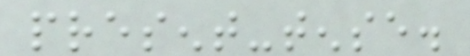present-tense.
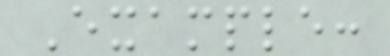Example:
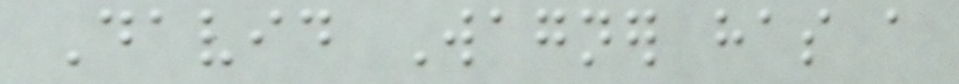David Wagner has a
